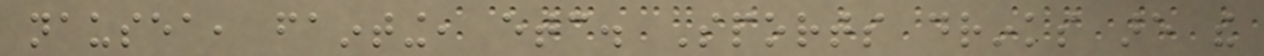nausea, fainting, etc. Sports drinks are the
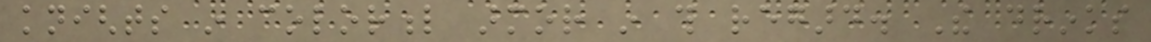knights in colorful armor in this regard. The drinks
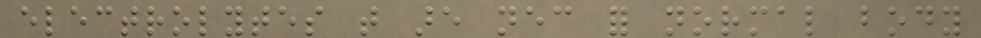electrolytes that are necessary for normal body
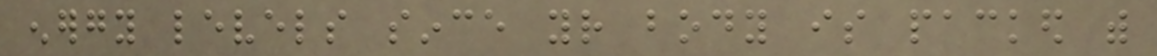energy levels since your body is packed with
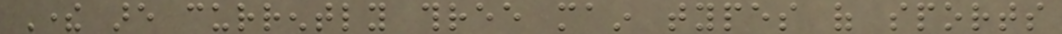There are currently three main types of sports
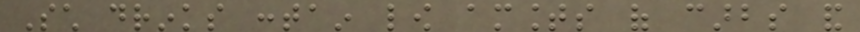Such drinks contain low amounts of carbs and
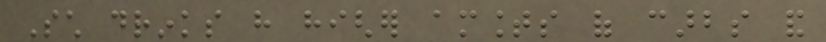Such drinks have higher amounts of carbs and
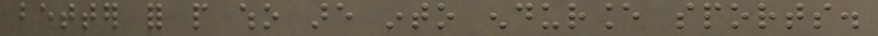better for people who are into endurance sports.
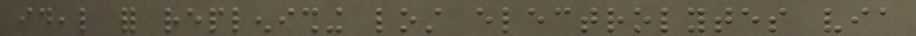ideal for replenishing lost electrolytes via
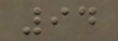94
